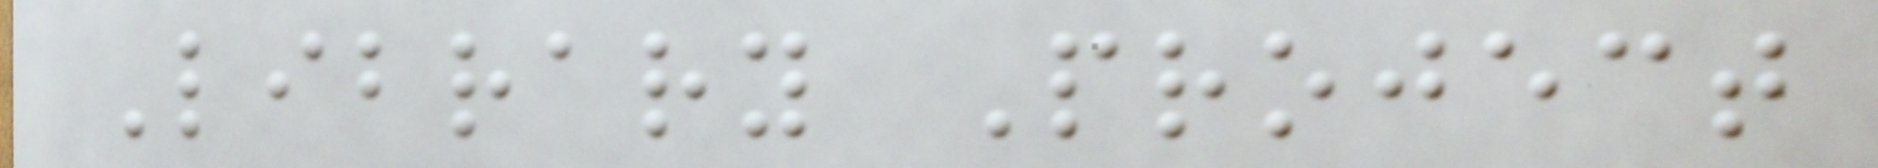Library Project
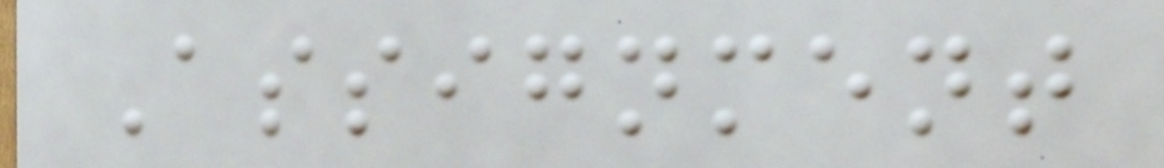Assignment
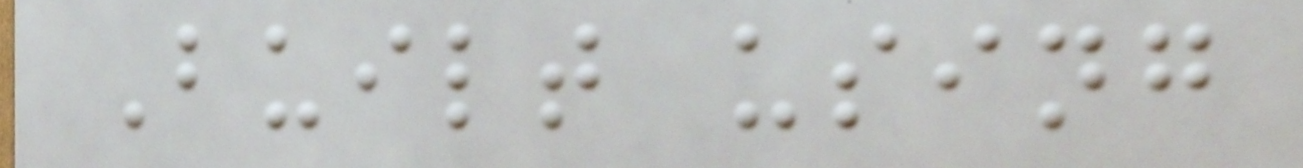Built using
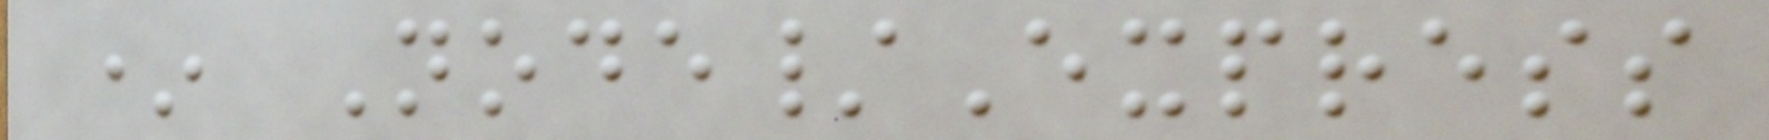* Node/Express
